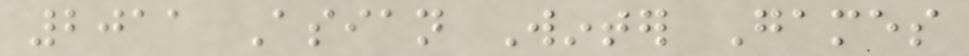2011 Asian Winter Games
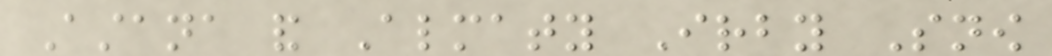Astana and Almaty Irby Snow
